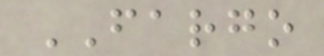FARGO
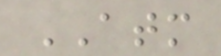ATM
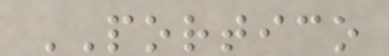PORTICO
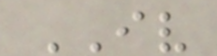IV
